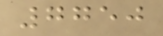7750
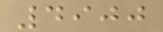4900
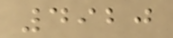4920
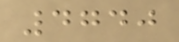4740
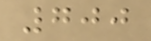700
